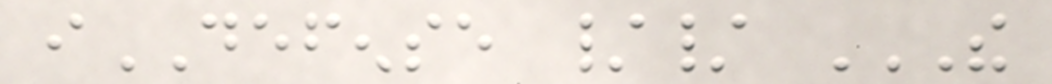iDEFENSE // THE
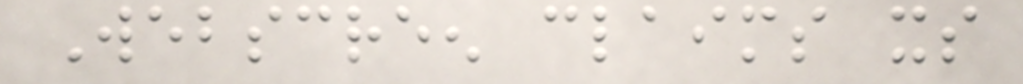Webscreen claims its
